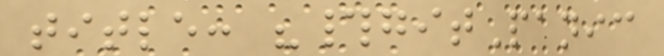title: "#gitPanic
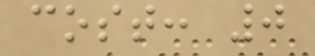cost: 0
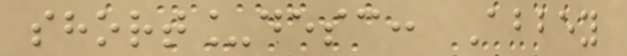short_desc: Abbey
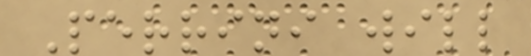Perrini will
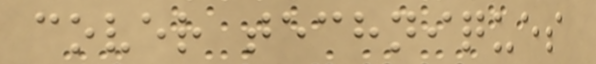cover techniques
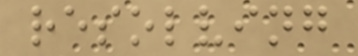resolving
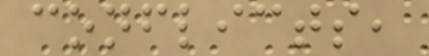conflicts,
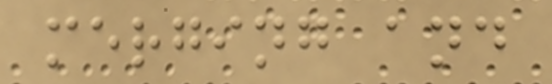merging and
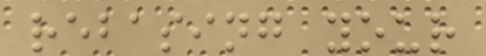rebasing your
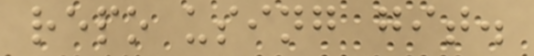repo using git.
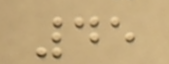45
